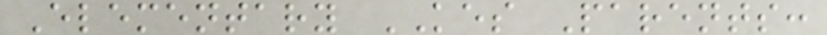Elementary KES Parents:
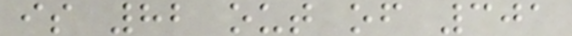is 82 out of 301
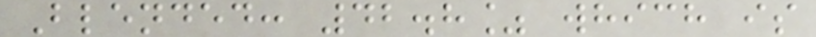Blended: 42.8% which is
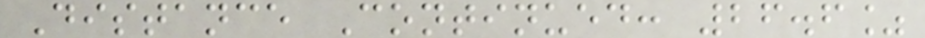Distance Continued: 26.6%
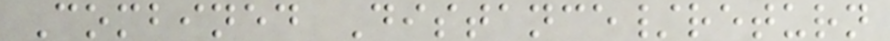Combined Distance/return
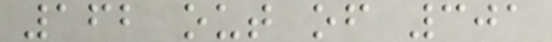162 out of 301
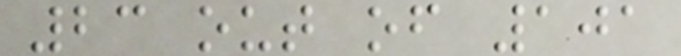23 out of 101
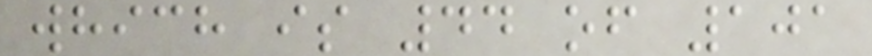which is 44 of 101
